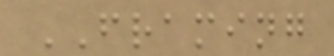FRAMING
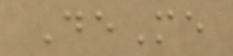DeMe
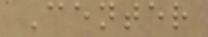Center
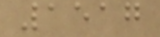1517
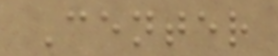Center
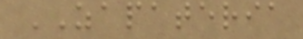ZAPATERIA
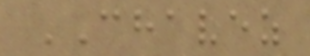CHAVEZ
